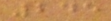245
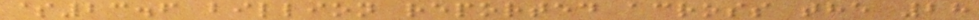$23.6 billion reported across the 28
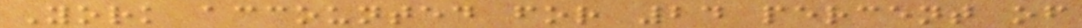York accounted for 24 percent of
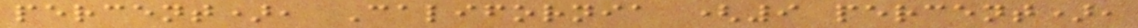percent), California (9 percent),
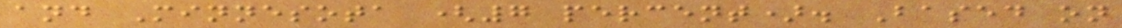and Minnesota (7 percent). Based on
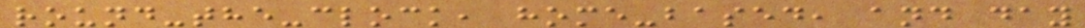round-the-clock, home-based, and day
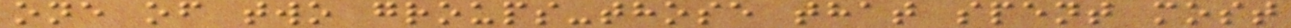one of two groups-those that spent most
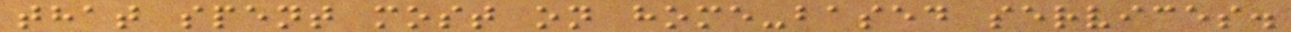that spent most on home-based services.
